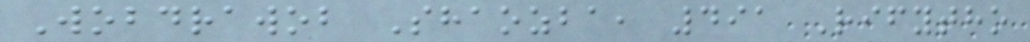Wobdrawob Shaozba, 491 Rifytho
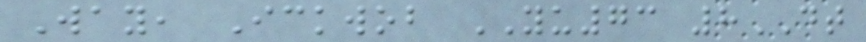Way, Ickwob YU73 8DT
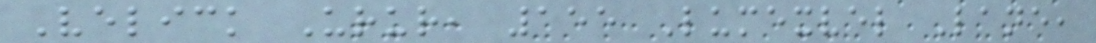Velick Urur, 155 Lumexvel Lane,
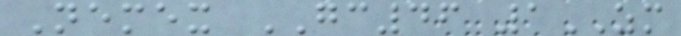Nemex GC46 1ZM
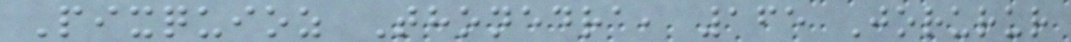Pixquioz Thonedra, 165 Jorurur
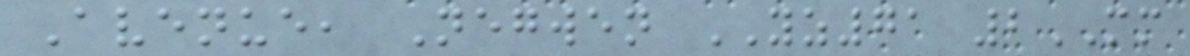Avenue, Negwen YZ71 2MM
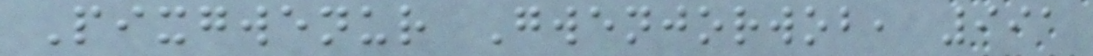Pixgwenur Gwenjorwob, 991
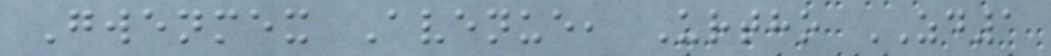Gwenmex Avenue, Urtho ZD1
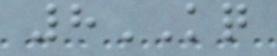8KQ
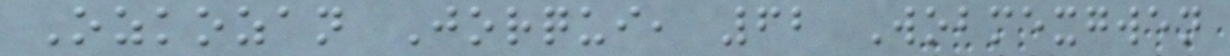Ozkozan Jorqui, 62 Wobmexgwen
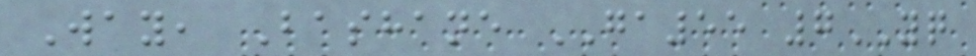Way, Bashane GA55 7YQ
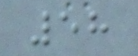58
